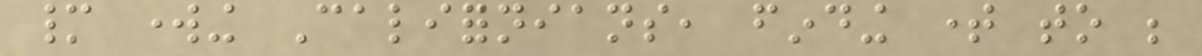many working Californians, finding time to be
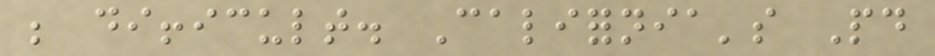be difficult. California's Paid
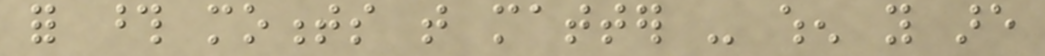for those moments that matter - when you are
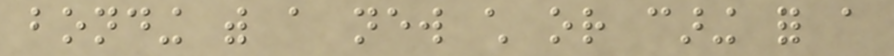bonding with a new child or caring for a
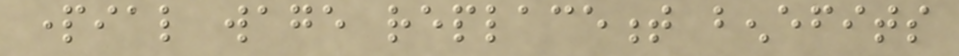partial wage replacement benefits
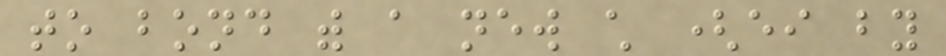to bond with a new child (either by
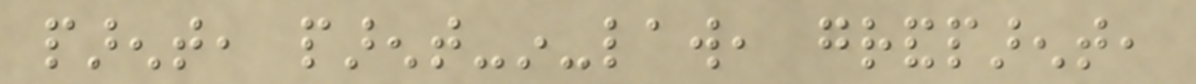parent, parent-in-law, grandparent,
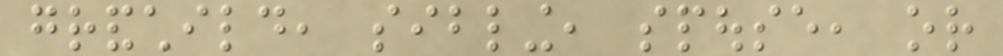grandchild, sibling, spouse, or
